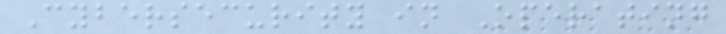Cybersecurity in Operating
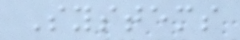Systems
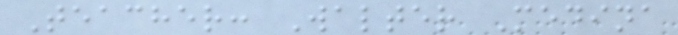Teacher: Walter Medina
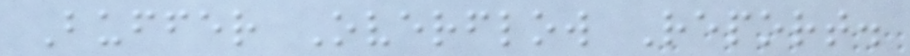Buffer Overflow Report.
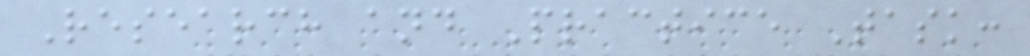Research and Practice Task:
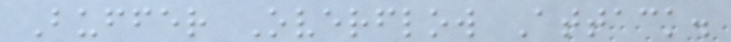Buffer Overflow Attack.
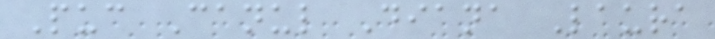Puc Canul Diana Laura
